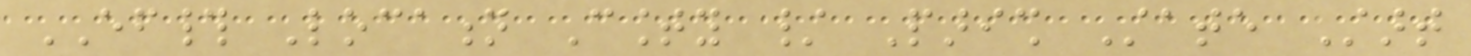EF# Location County / Parish State Start
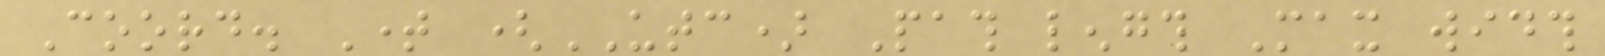Coord. Time (UTC) Path length Max width
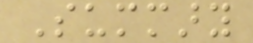Summary
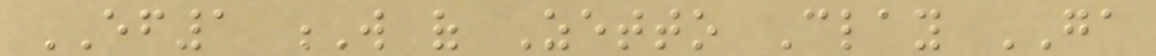EF1 W of Zetto Clay GA
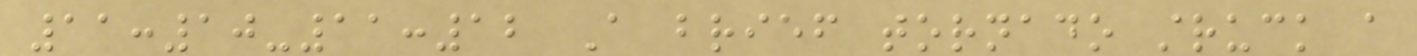11:10-11:12 A brief tornado struck a
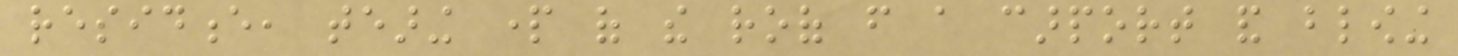residence, tearing part of the roof from a carport and blowing
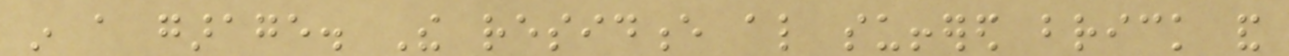in a garage. The residence also suffered brick and
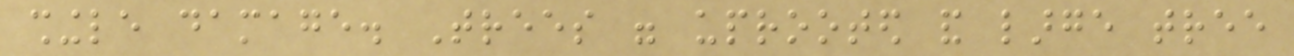shingle damage. Trees were uprooted and large tree
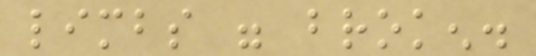limbs were broken.
